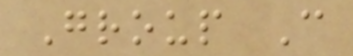Group C
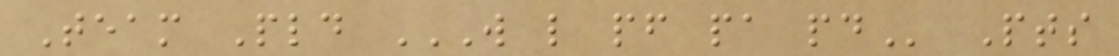Team Pld W L PF PA PD Pts
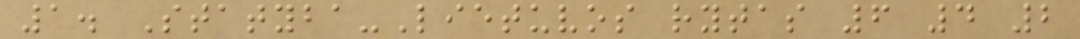1. Statyba-Lietuvos rytas 6 4 2
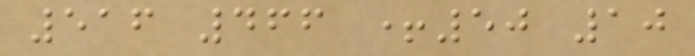516 466 +50 10
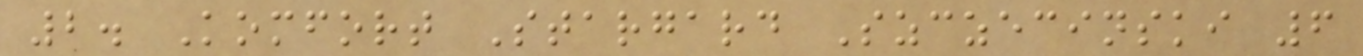2. Komfort Stargard Szczecinski 6
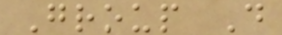Group D
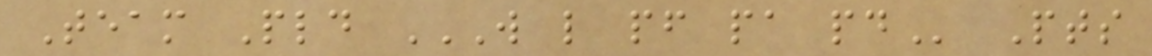Team Pld W L PF PA PD Pts
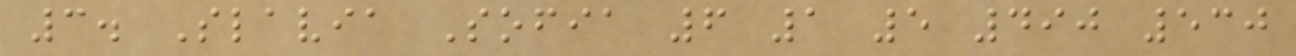3. Slavia Sofia 6 1 5 490 530
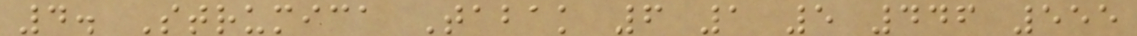4. Strumica Tabak 6 1 5 446 555
